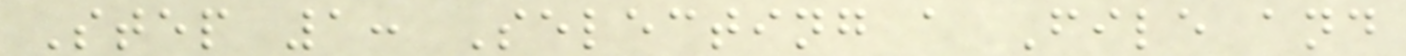Step 1: Selecting a File and
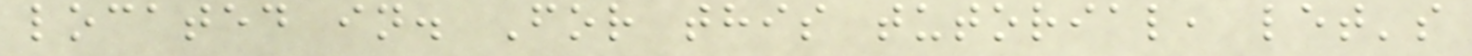located in. For this tutorial, let's
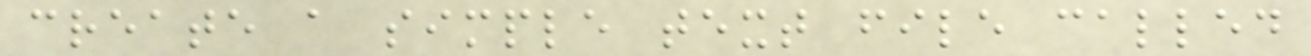create a simple text file called
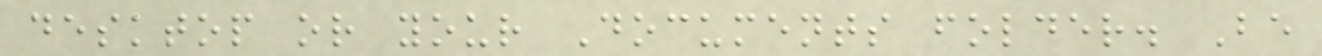desktop or your Documents folder. Be
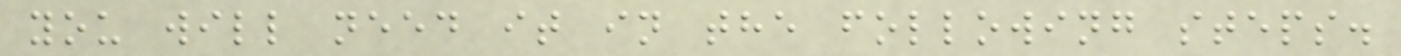you will need it in the following steps.
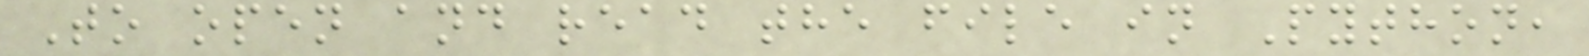To open and read the file in Python,
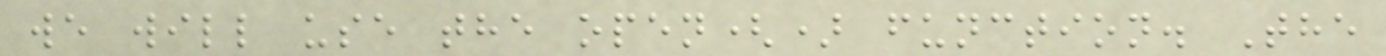we will use the open() function. The
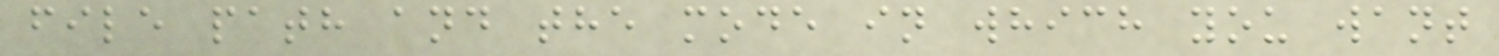file path and the mode in which you want
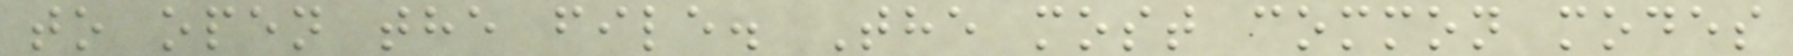to open the file. The most common modes
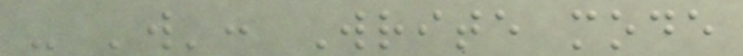- 'w': Write mode
